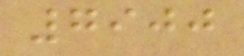7900
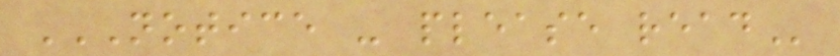NOTICE - PLEASE READ
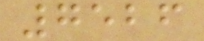7526
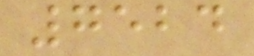7524
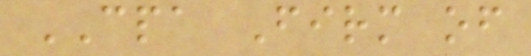CPA Firm of
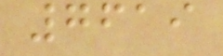7619
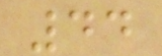44
